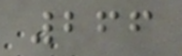266
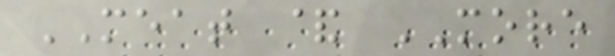MEAT & MORE
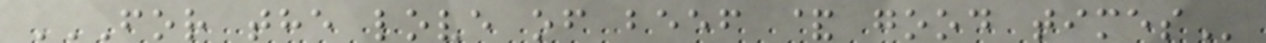FOR THE LOVE OF BEEF & GOOD TIMES
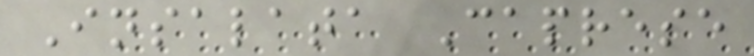Insalata Caprese
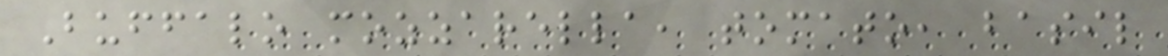Buffalo mozzarella, tomato, basil
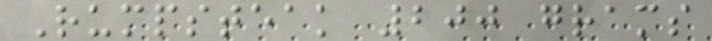Rumpsteak 200 grams
